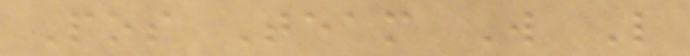Pos Team W L
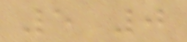5 0
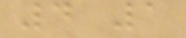4 1
